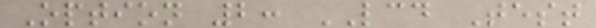Option 2: LCD Test
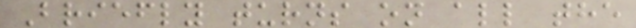Briefly turns on all the
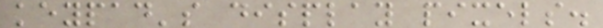keypad's display pixels.
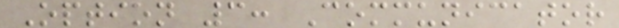Option 3: Communicator
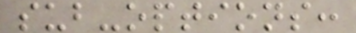sub-options:
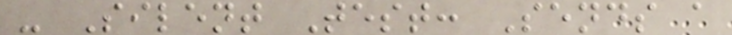- Silent Test: Sends a
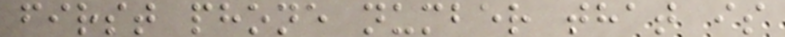first phone number that is
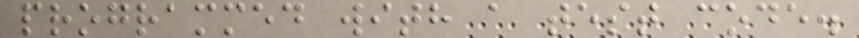programmed with a test code.
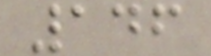146
